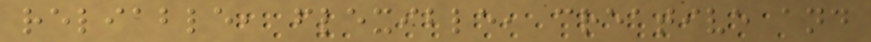reliable, flexible, creative and
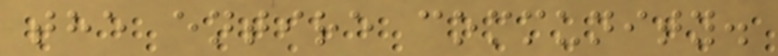the entire community.
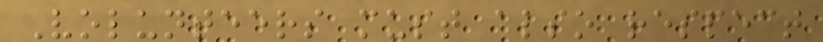Volunteers must also respect
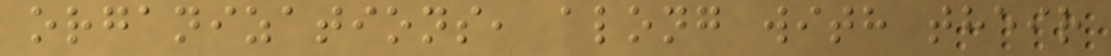organizations, along with their
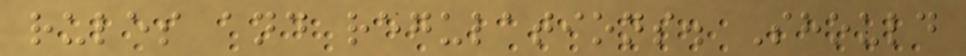rules and regulations. Should
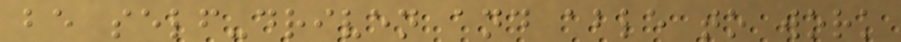be self-driven and able to work
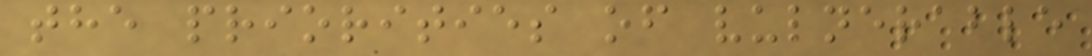the priorities of vulnerable
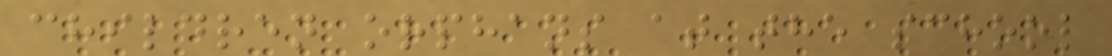children orphans at the school
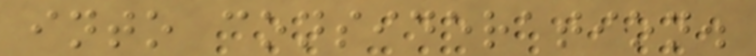into consideration.
